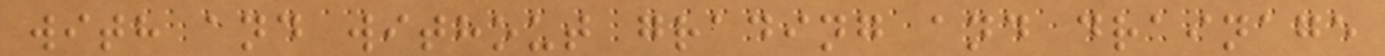with and without grading and drainage
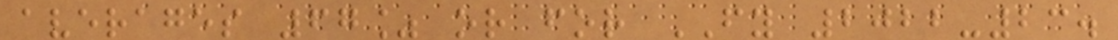averages 67% or for FY 2022-23.
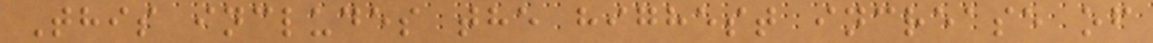This includes the highest increase of
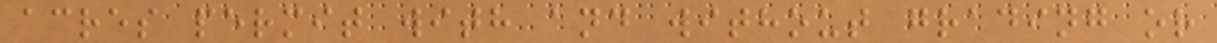acres permit with and without grading or
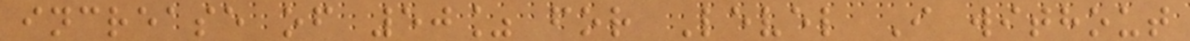increase of 50% for Level I without
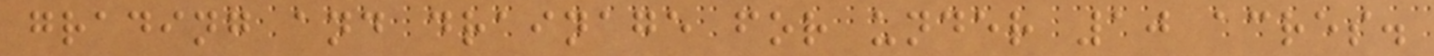grading and drainage for under 10 acres.
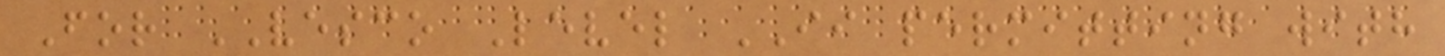For VESCO Level II permitting with
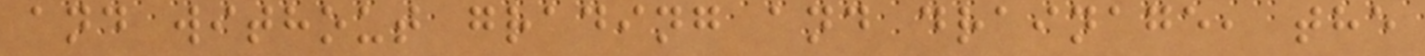and without grading and drainage, the
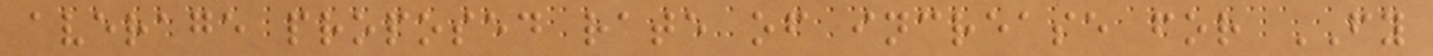average proposed rate of increase for FY
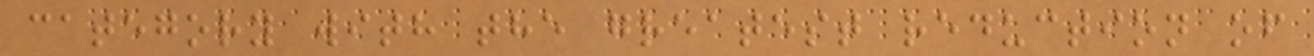category with the greatest reduction of
